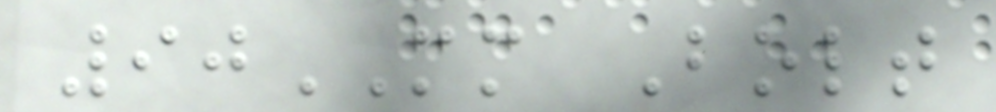90MM Bolt
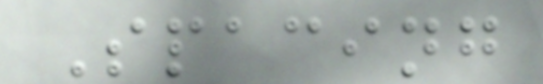Spacing
